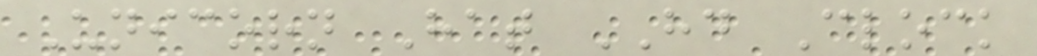Unicorn Hat HD Clock
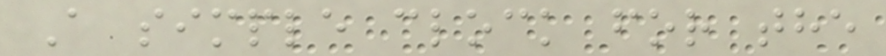A simple clock for the
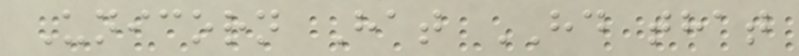Unicorn Hat HD that
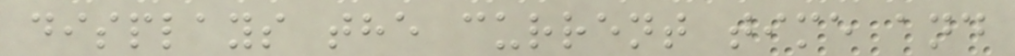displays the current time and
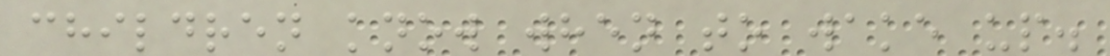children know when to wake up.
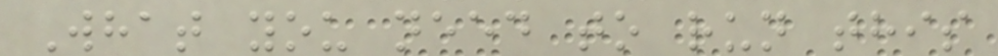What you need to run this
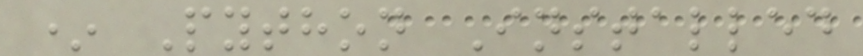* Python Installed
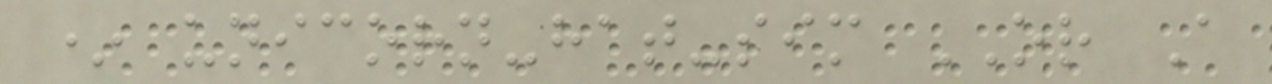* unicorn-hat-sim OR A
